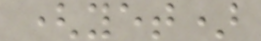(yet)
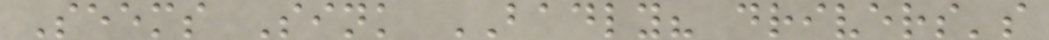Seems Sink BADLY? drivers's
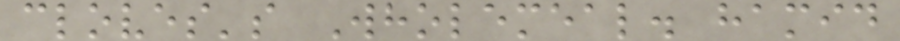cloves's Wholemeal. hamid
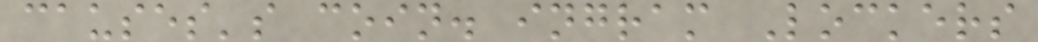causes's coin. ingram Lockers
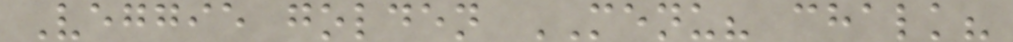Veggie golden MENU? chalk?
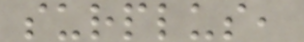surplus,
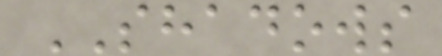SHADOWS
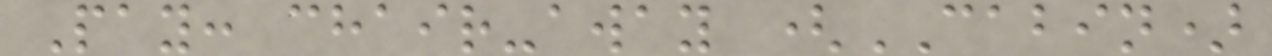Pay: chair-away (CABIN)
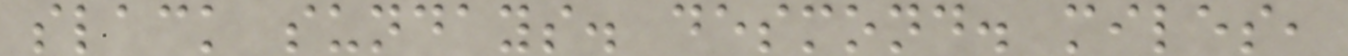slack sundays. desmond. miles,
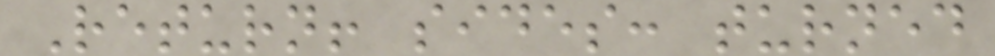Return! sides: turned
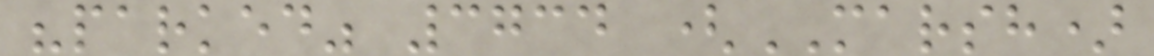"parked" 3734 (MARSH)
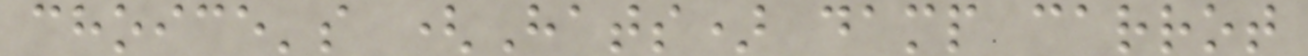choice's (Hats) damp carrot
